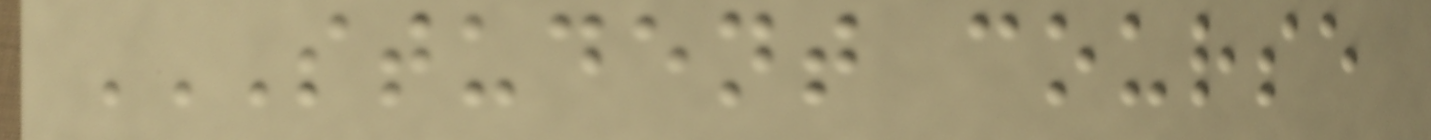STUDENT COURSE
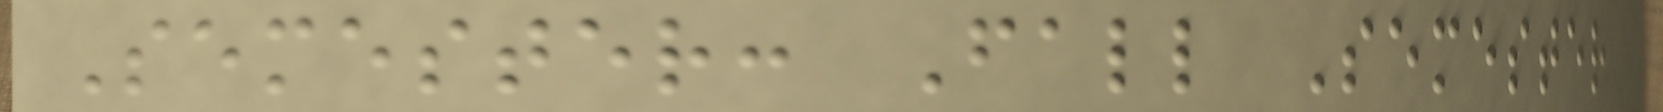Semester: Fall Semester
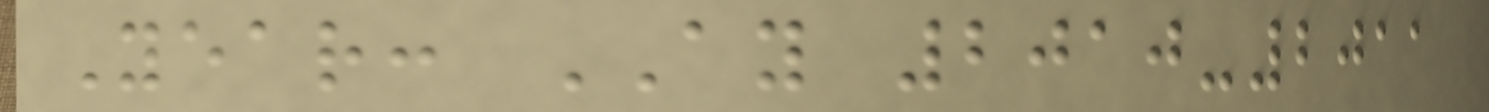Year: AY 2010-2011
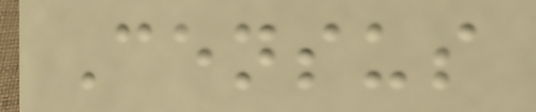Census
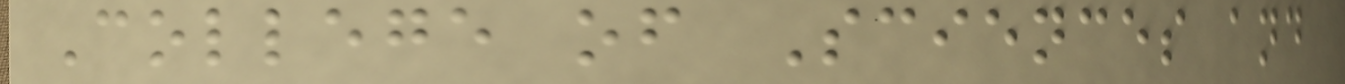College of Sciences and
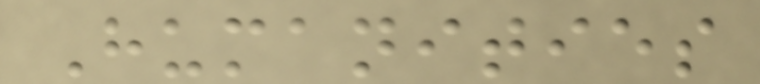Humanities
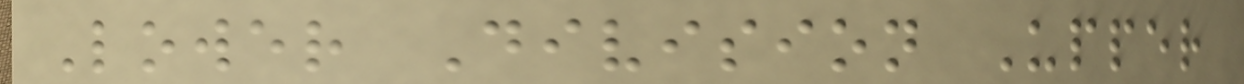Lower Division Upper
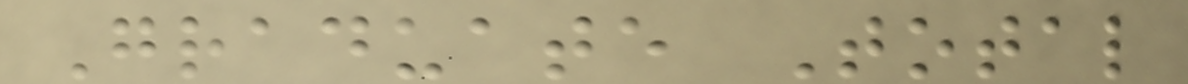Graduate Total
